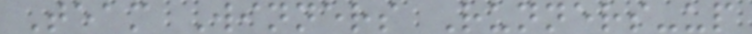Team Winners Runners-up
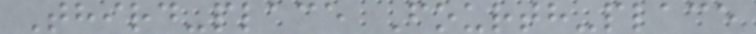Third-place Fourth-place
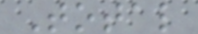Total
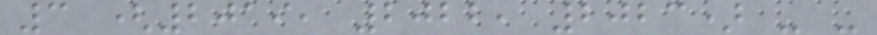3 (2019, 2022, 2023) - -
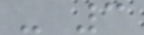- 3
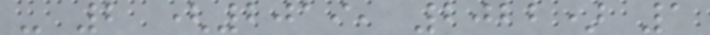- 2 (2019, 2022) 1
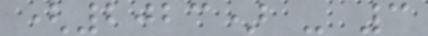(2023) - 3
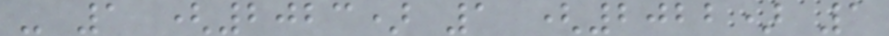- 1 (2023) 1 (2022) 1
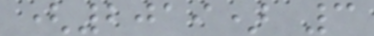(2019) 3
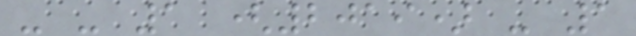- - 1 (2019) - 1
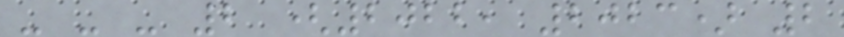- - - 2 (2022, 2023) 2
